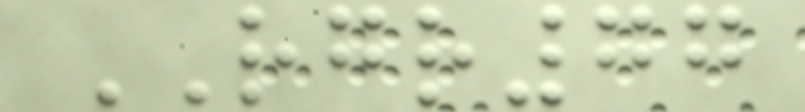RGR77
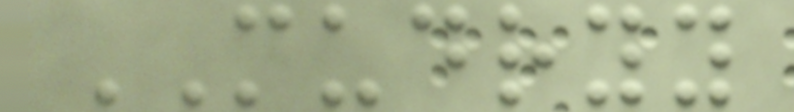MUDRYY
